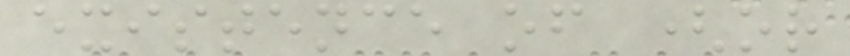existence of (or
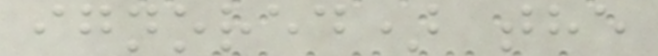ignored) the
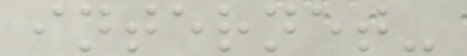internet-
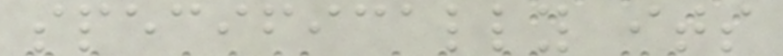specifically its
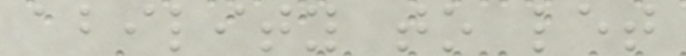ability to let
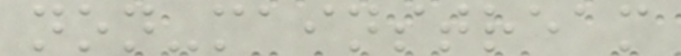non-mainstream
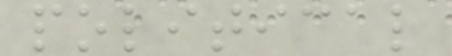political
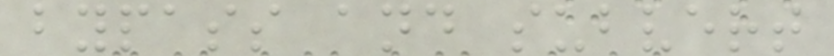bypass and subvert
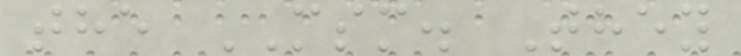the MSM. They
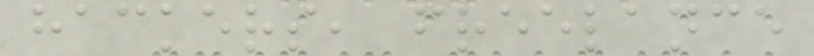hackers, freelance
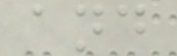and
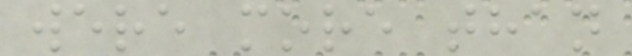were more than
